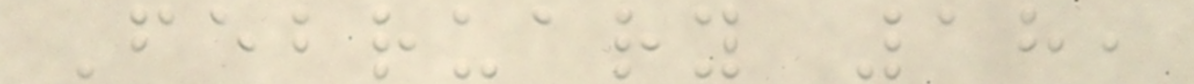February 18,
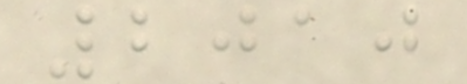2010
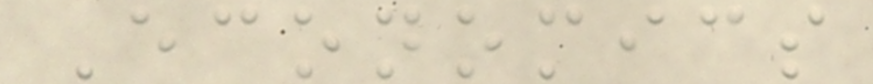Economics
